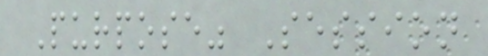Purpose" Session
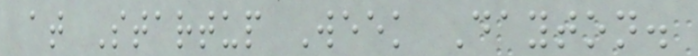at Startup Week Dayton.
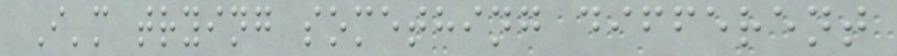I'm trying something different
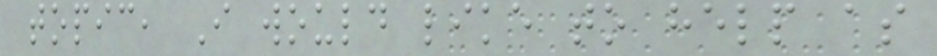topic, I would like to help as
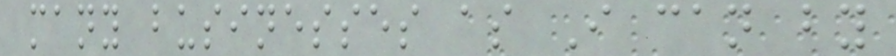many businesses as I can by
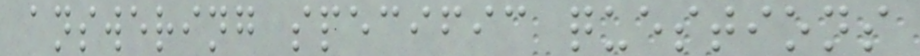answering specific questions
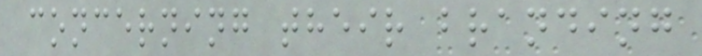concerning their branding
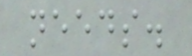needs.
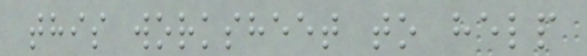this worksheet to help
